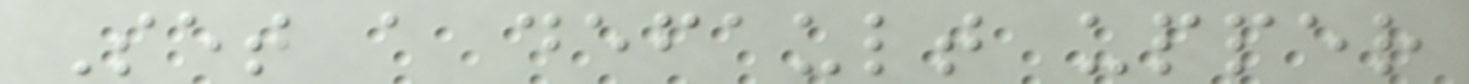Set a default upper
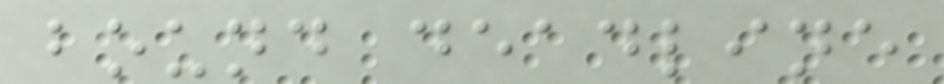bound deadline
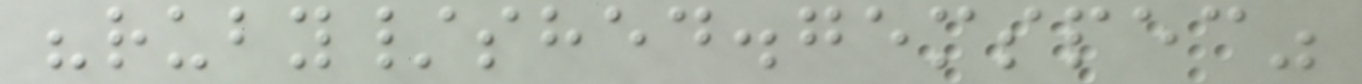"ruby/shed.gemspec"
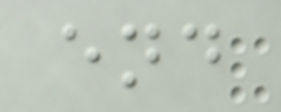end
